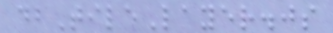dbTileLayer.js
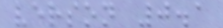verson 0.1
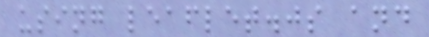using leaflet.js and
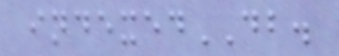indexedDB.
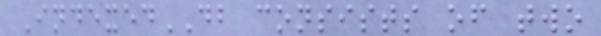IndexedDB consists of two
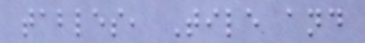tables, Tile and
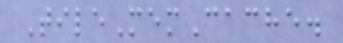TileMemCache.
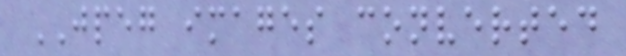JPEG images converted
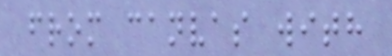from canvas with
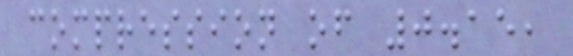compression of 0.15,
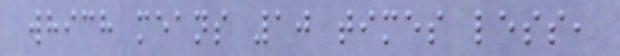which means 10 times less,
